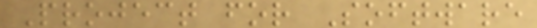Project for Software
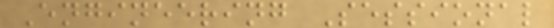Engineering Sessional
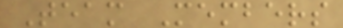Team Members
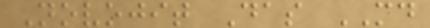Novojit Das MD
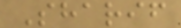Sharif
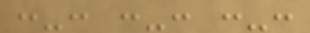:-: :-: :-:
